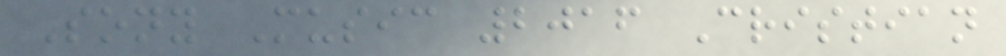Sony Music 2016 Cristian
